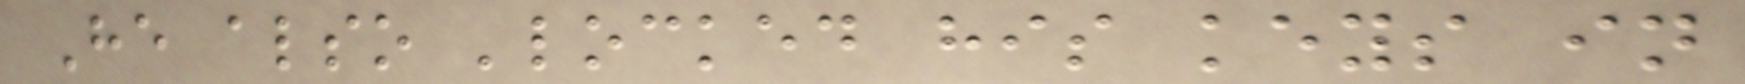He also 'locked his keys in
